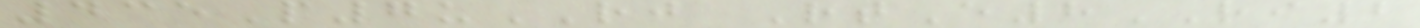435P7uRJ RtE8RI2
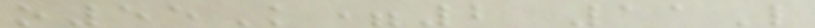o55K=2 11L
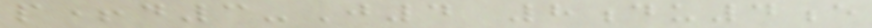p+d3-J4 8du4e
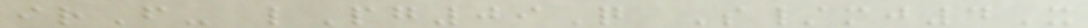irF- lPg09Q S/mj4X
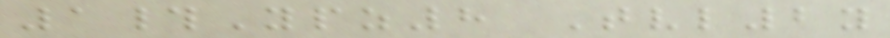1#Ypz8 Tvl2y
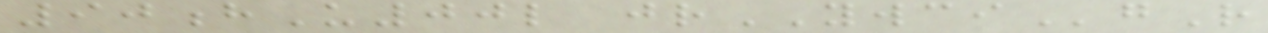90hU00l jrYWCIgR
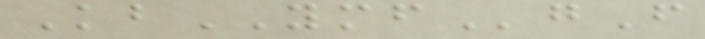KbYMFgF
